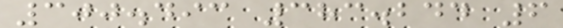300.493 383.244 6
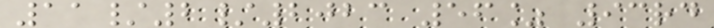11/2/2023 56% 93rd
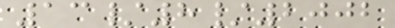13/8/2002
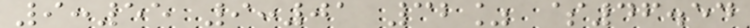9:55 9:01 32% $46.54
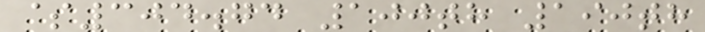$304.74 100th 190th
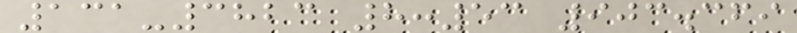131-3823 8:53 903.369
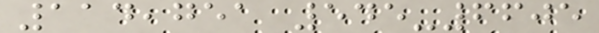114,751 545-6605
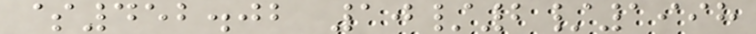$452.02 10/2/1998
